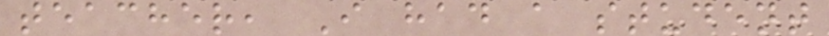teacher, I had a student
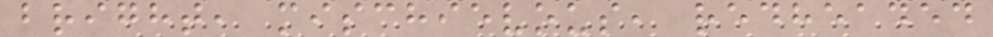bright, mischievous, redheaded
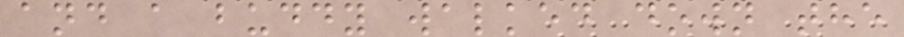and a buddy walked down the
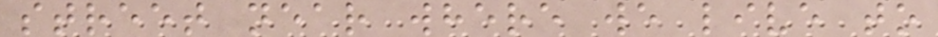street near where we live to
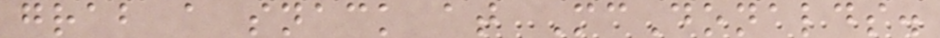grab a snack at McDonalds.
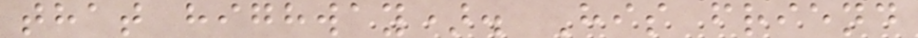that highway). His friend
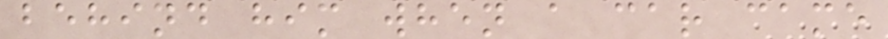behind him when a car came
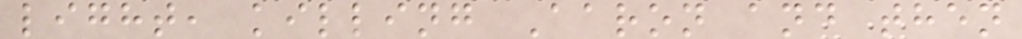light, killing Aaron and then
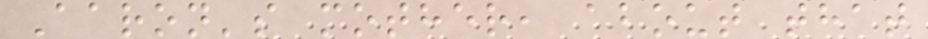Aaron's mother, about that
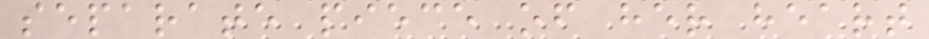separate piece of her heart
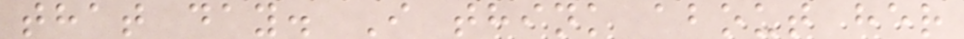that day. I think about her
